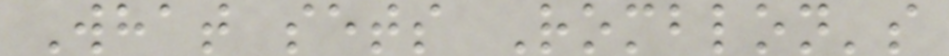What sets Romblon's
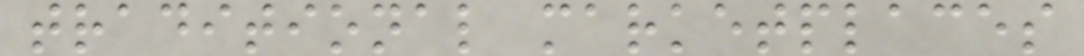traditional marketplaces
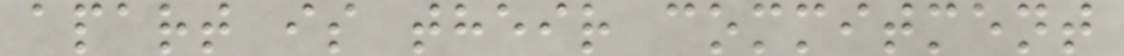apart is their commitment
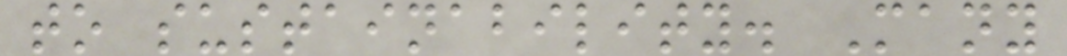to sustainability. Many
